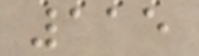115
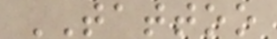TATTOO
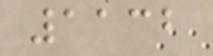1132
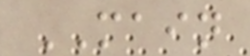MAIN
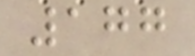177
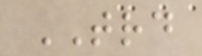TRD
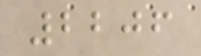2206
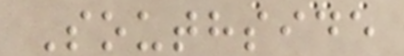Southside
